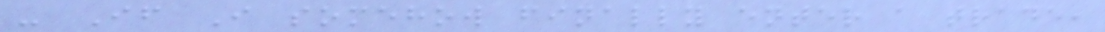- If I somehow finally enter a trade,
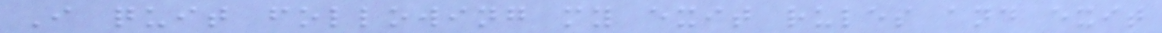I quit following my exit rules and exit
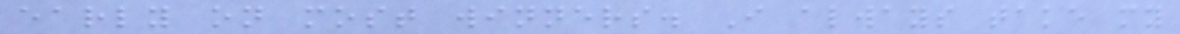early on most winners. I always take my
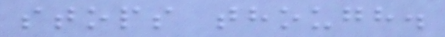stops though.
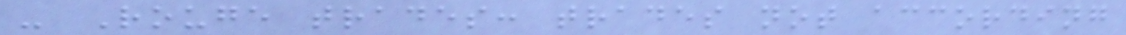- Rouge trades: trades not according
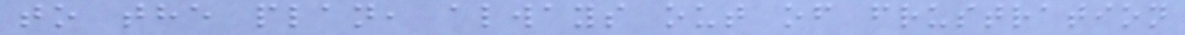to the plan, always out of frustration
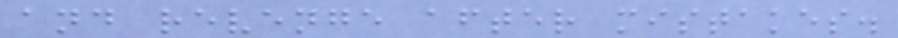and revenge after mistakes.
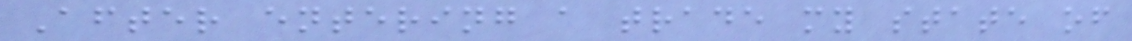After entering a trade my state of
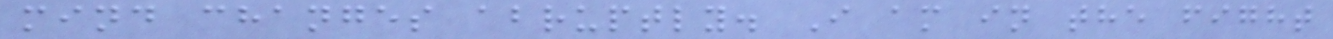mind changes abruptly. I am in the fight
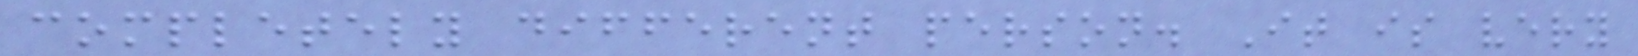completely different person. It is very
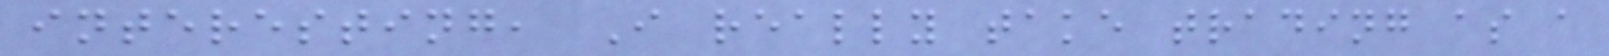interesting, I really take trading as a
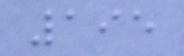195
